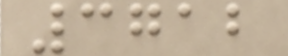3712
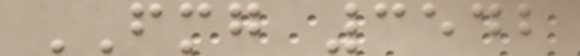FMG 3542
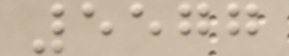5577
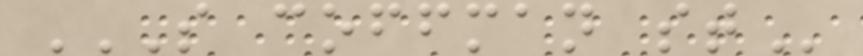S COFFMAN ST
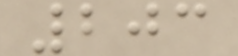203
